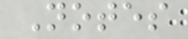Notes
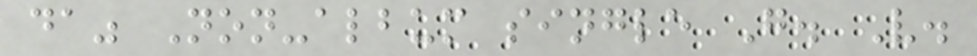da" Non-album single G. V.
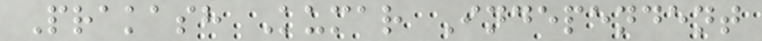Prakash Kumar Independent
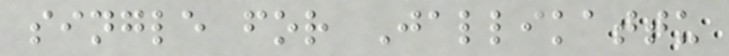single for Jallikattu
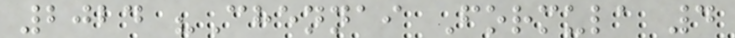2024 "Chennai Formula 4
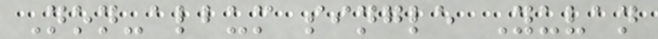Non-album single Yuvan
